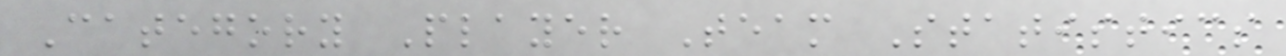Category Player Team Statistics
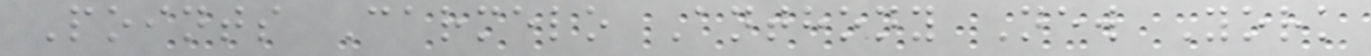Points Carmelo Anthony New York
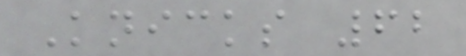Knicks 62
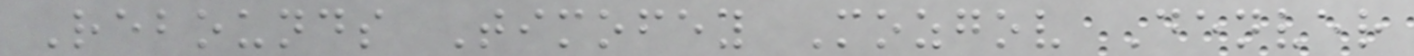Rebounds Timofey Mozgov Denver
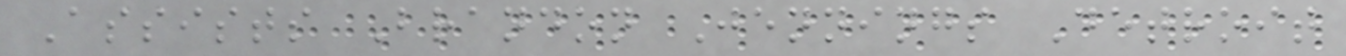Assists Brandon Jennings Detroit
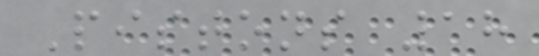Pistons 18
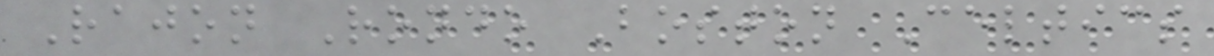Rajon Rondo Boston Celtics
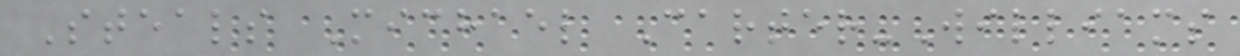Steals Michael Carter-Williams
